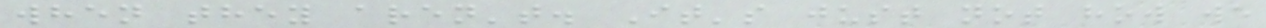when they aren't. It's just not how we
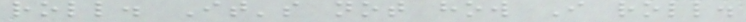roll. It's not how I roll.
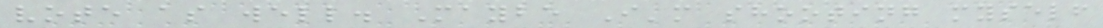vote as well. Maybe I'm shooting myself
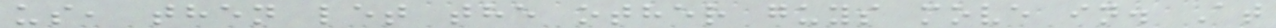us, then let the other guys move in. At
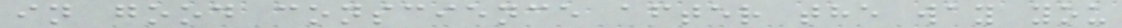in good conscience after the way you
